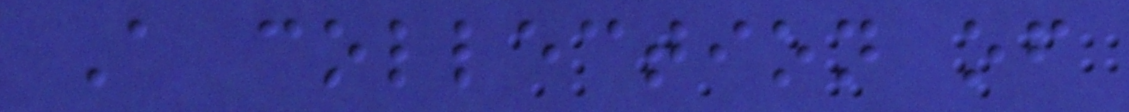A collection of
